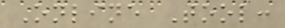Online Tool:
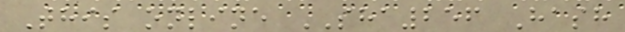This online SHA256 Hash
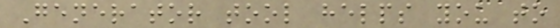Generator tool helps you to
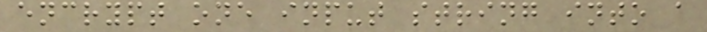encrypt one input string into a
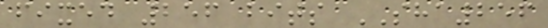fixed 256 bits SHA256
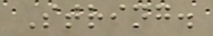String.
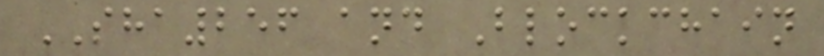SHA256 and Blockchain
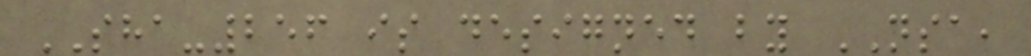SHA-256 is designed by NSA,
